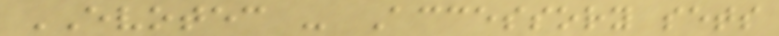EVOTEC - Accessory sets
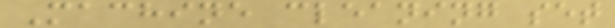Machine cleaning set
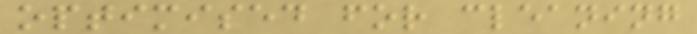optimised for cleaning
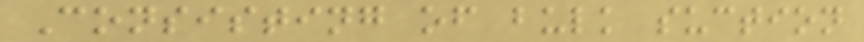Consisting of bulk suction
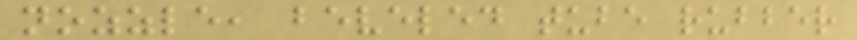nozzle, beveled tube rubber
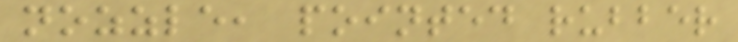nozzle, pointed rubber
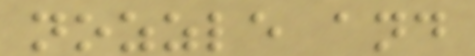nozzle and
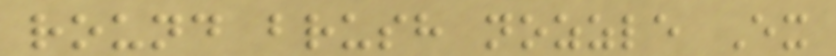round brush nozzle Ex
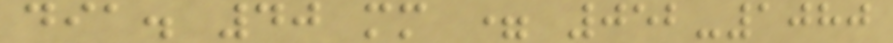dia. 40 mm = 052-1080
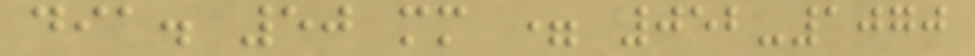dia. 50 mm = 052-1070
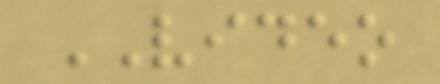VIDEO
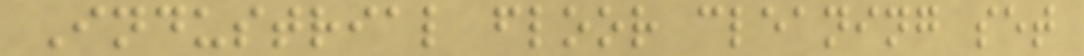Industrial floor cleaning set
